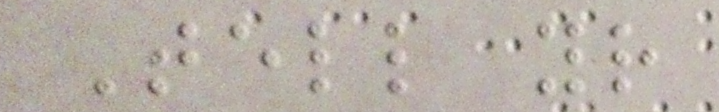Tell your
